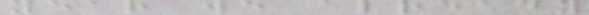year we already
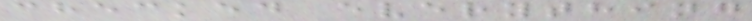checked everything
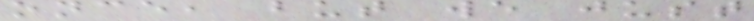once, but we just
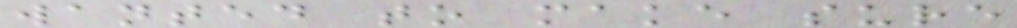wanted to make sure
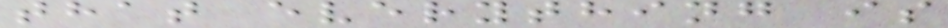that everything is
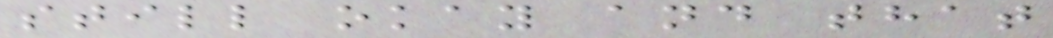still okay and that
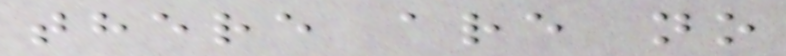there are no
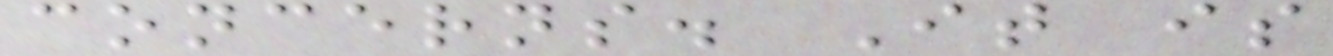concerns. It is
